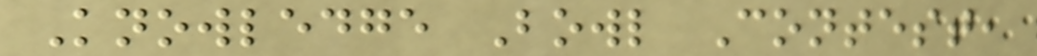Knowledge Bowl Contest,
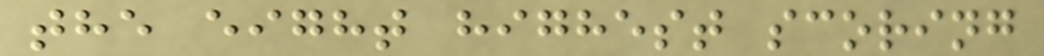the eight highest scoring
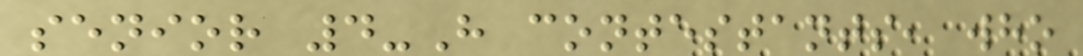senior 4-H contestants, who
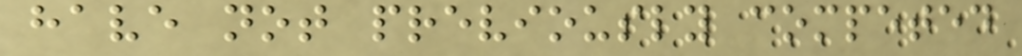have not previously competed
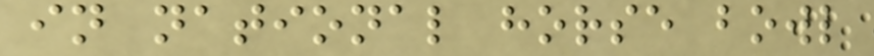in national horse bowl
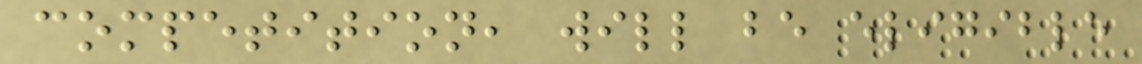competition, will be eligible
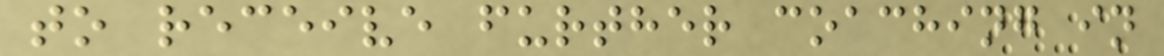to receive further coaching in
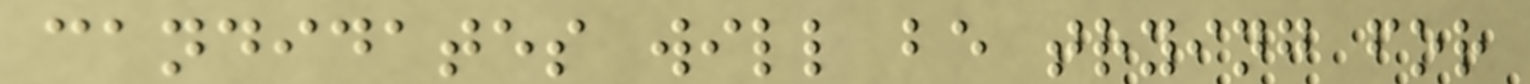candidates will be trying for
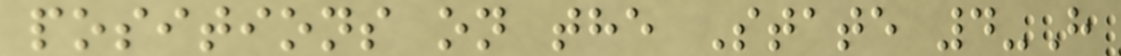positions on the State 4-H
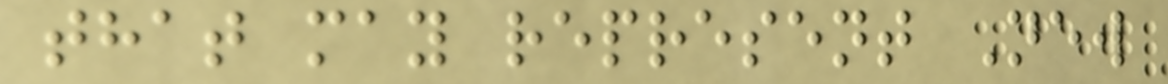that may represent New
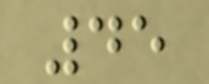45
